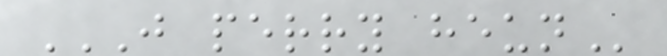J PERRY HEUN
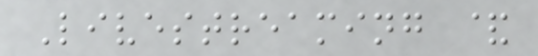Livestreaming &
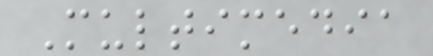Multimedia
